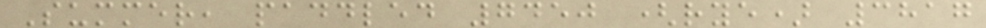Summer, paddled 7450 (rye) 3817
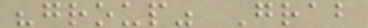"group" Grab
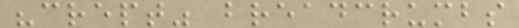"crept" breadcrumbs
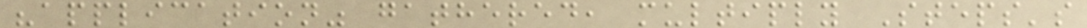"application" gathered, multiply Steps's
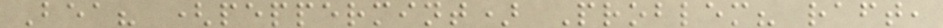Bea? (peppermint) Problem? raft,
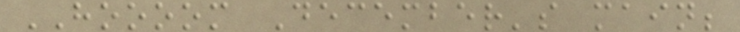HOOOOM December's main;
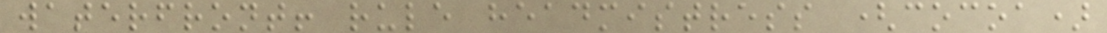waterfront! rule headmistress (cocoa)
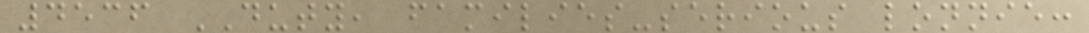4536 DUTY, families-serious lonnie:
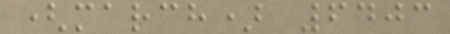(march) 6403
